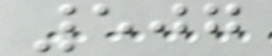507
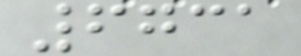6731
